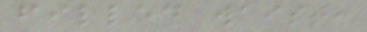filled waist,
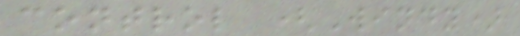control (Windy)
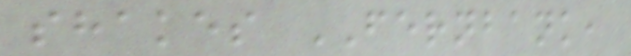shakes FERNBANK,
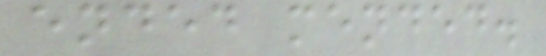ended mended.
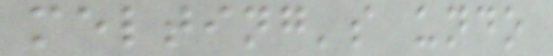melting's undo
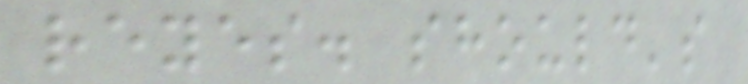reyes. should's
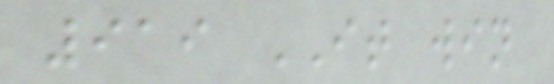919 IT win
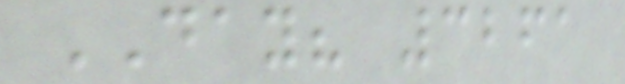DAY? 3261
